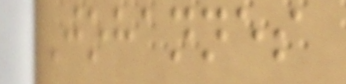Johannes
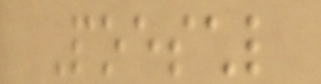Poeschl
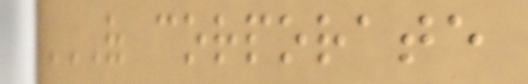OF CORPORATE
